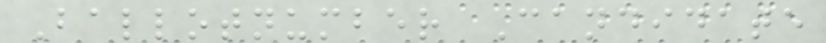Ballotnumber Candidate
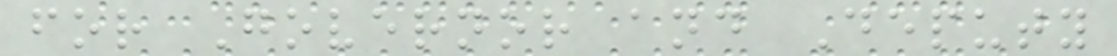for Governor and Deputy
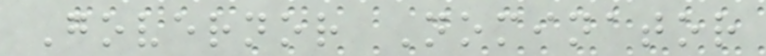Governor Nominator
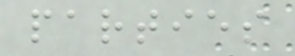parties
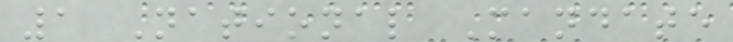1 National Mandate
